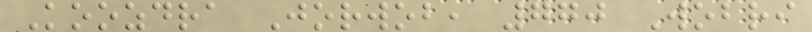Koozdra Jorwob, 770 Wobri
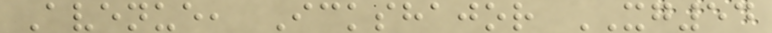Avenue, Ickshajor XG54
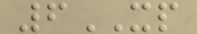6XP
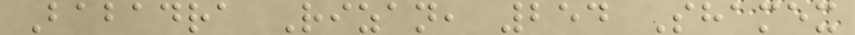Babadra Rizan, 254 Shamex
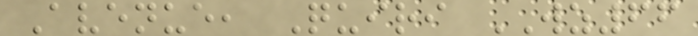Avenue, Quiri WZ66
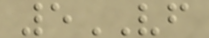5VF
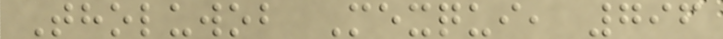Tholuwob Mexqui, 796
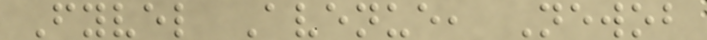Fyvel Avenue, Newob
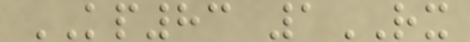KP83 1RX
